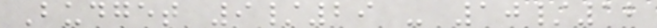Budget 9/29 - 10/12
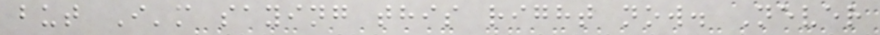but I'm saying this right now. Never
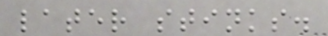later stinks.
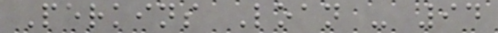Perkins Loan - 94
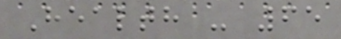Health - 65
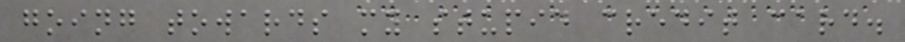going towards my stupid credit card.
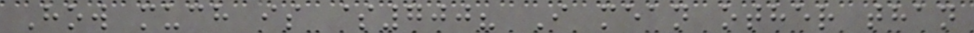How much is $700? I mean other than
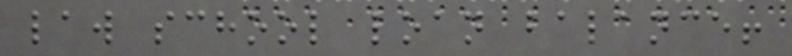law school loan balance!
